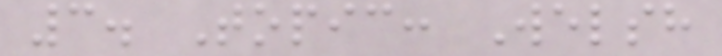3. Topic: Welsh
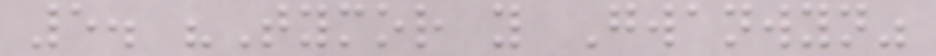5. "Tymor y Gwanwyn"
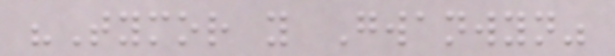"Tymor y Gwanwyn"
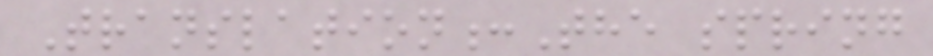Translation:The spring
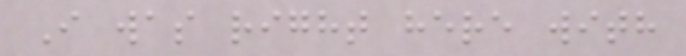I was right here with
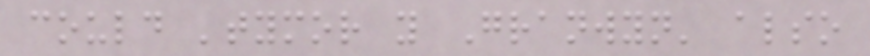could 'tymor y Granwyn' also
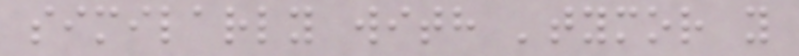similarly with 'tymor y
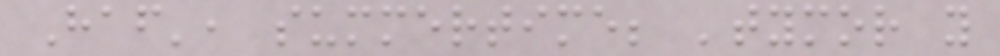Haf', summertime; 'tymor y
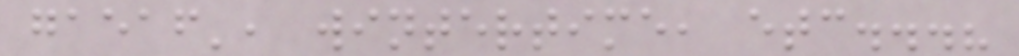gaeaf', wintertime, etc...?
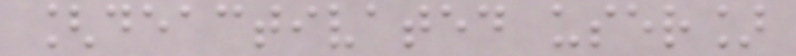[deactivated user]
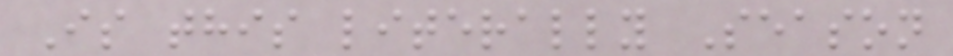Is this literally Season
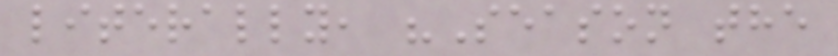literally, "Season the
